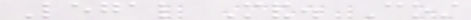Legal Mand. Cost
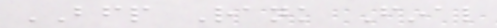BFP Rank Final
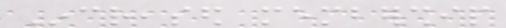Increased membership
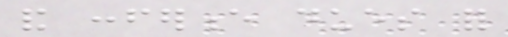and conference dues for
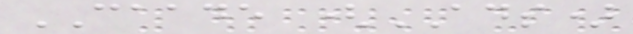CAADE (ADS)
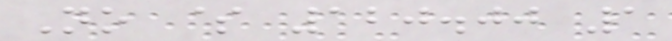No $ 120.00 1
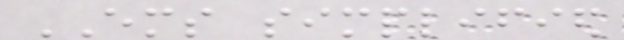EMS simplified
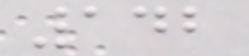142
